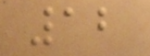12
